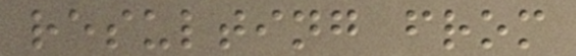resulting from
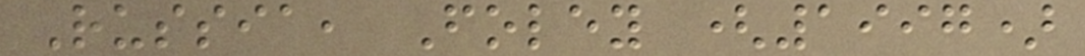Russia, Foley (1997)
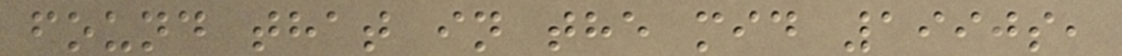found that in the mid 1990s,
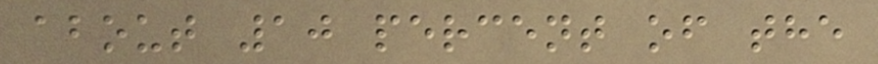about 10 percent of the
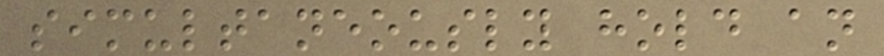simultaneously hold an
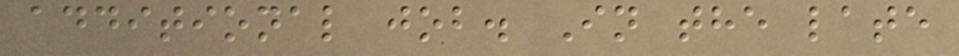additional job. In the late
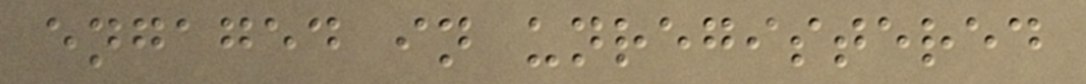engaged in unregistered
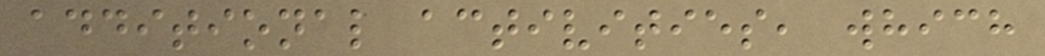additional activities, which
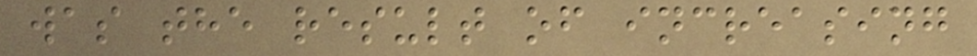was the result of increasing
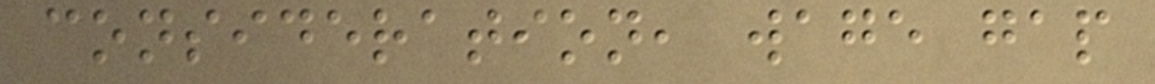consideration, wage gap
